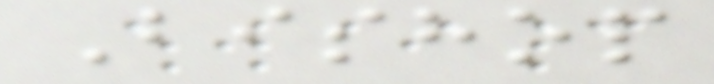Bishop
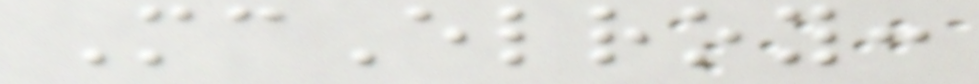McElroy:
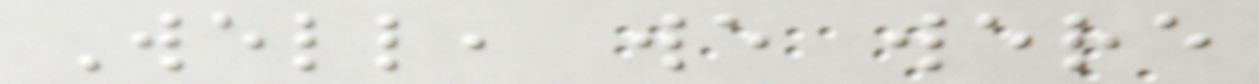Well, we were
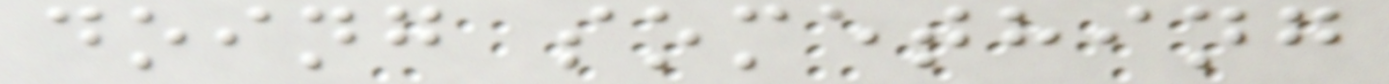doing something
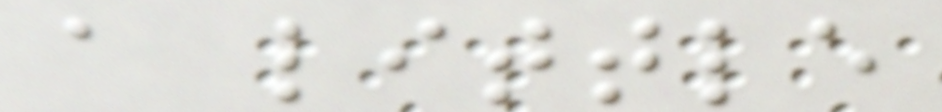a little
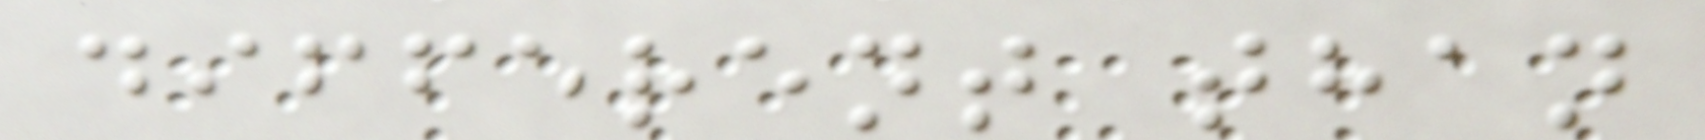different than
